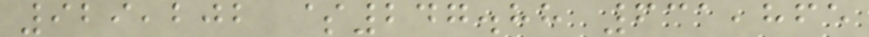929,202 $247.88 631,865
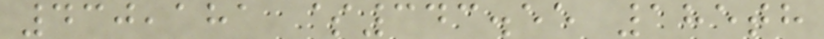430,181 $343.55 185th
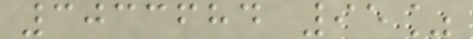3033684 95%
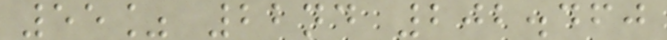55% 22nd 202.460
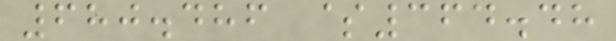680.486 $364.48
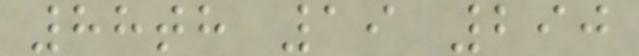88th 19 290
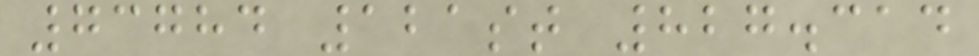73784 121st 827.314
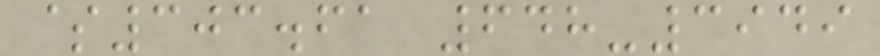$303.61 648-3949
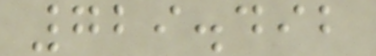729.492
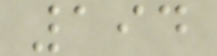194
